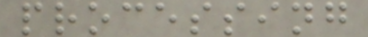processing
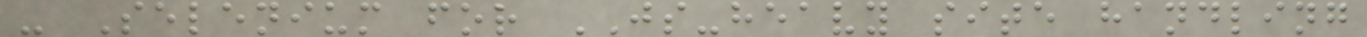- Selenium for JS-heavy site handling
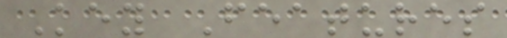Key Features
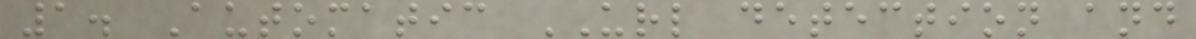1. Automatic URL detection and
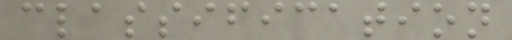classification
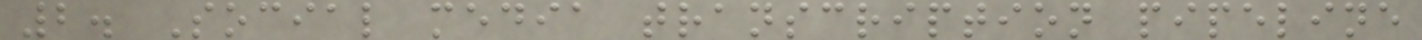2. Social media transcription pipeline
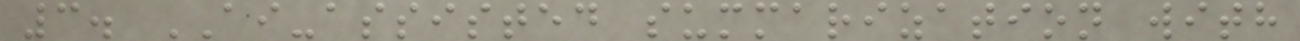3. AI-assisted summarization with
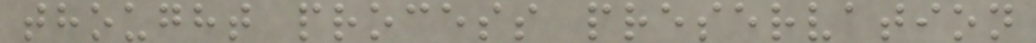thought process preservation
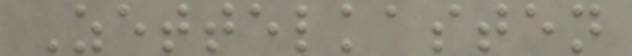Zettelkasten
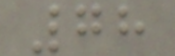78
